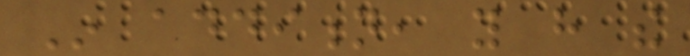In addition, you have the
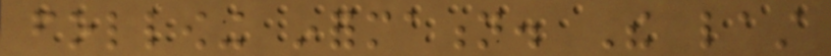following information. The last
